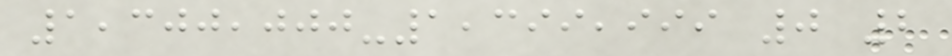1,300,000-1,399,999 0 2
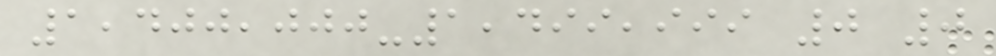1,400,000-1,499,999 0 0
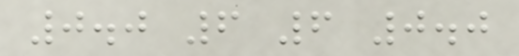0.0 6 6 0.0
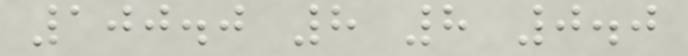100.0 8 8 0.0
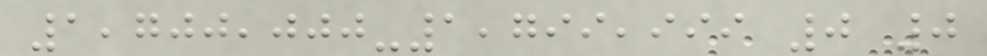1,700,000-1,799,999 0 0
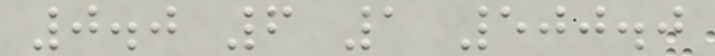0.0 6 1 500.0
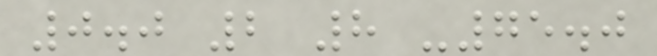0.0 2 8 -75.0
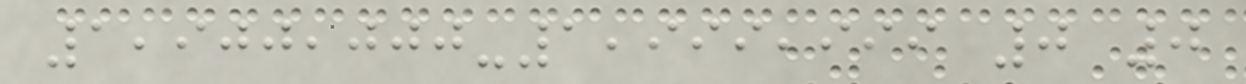1,900,000-1,999,999 0 0
